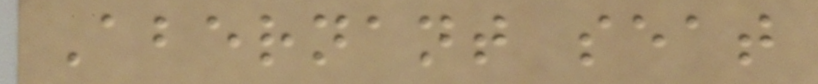Abernant seat
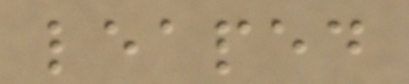leaped
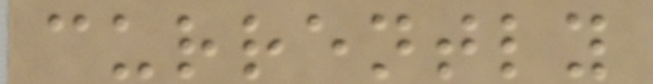currently
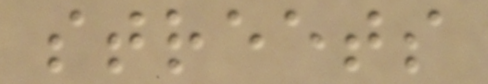streets
